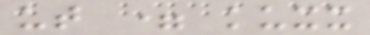ut = kuxx
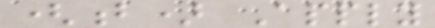(b) Apply
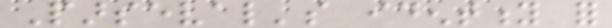Parseval's identity for
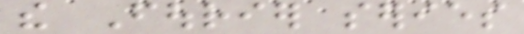the Fourier series
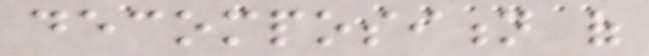decomposition of
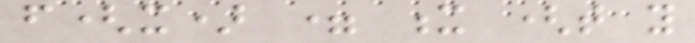f(x) = x (that you
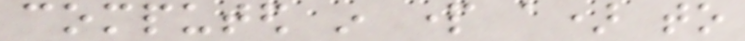computed in part a) to
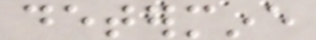determine
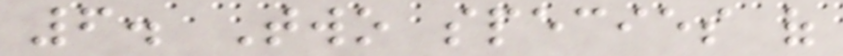6. Two species of
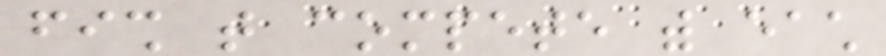fish that compete with each
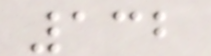132
